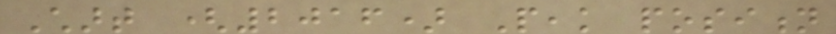Chart (2016) Peak position
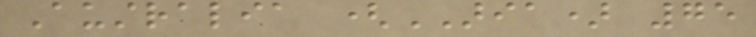Australia (ARIA) 75
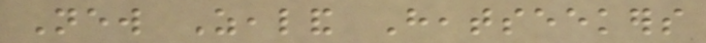New Zealand Heatseekers
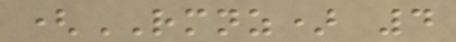(RMNZ) 4
